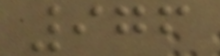976
